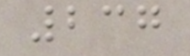237
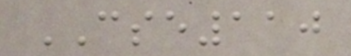CSE110
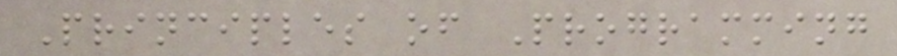Principles of Programming
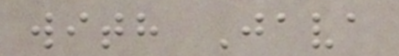with Java
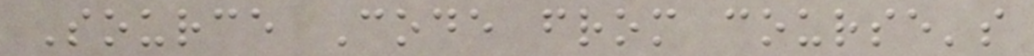Source Code from course's
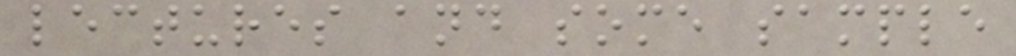lectures and some sample
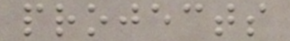projects
